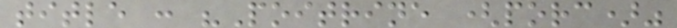title : "Poitrine (porc)"
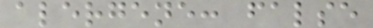alergene: false
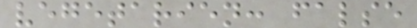vegetarien: false
